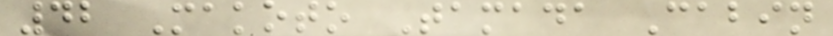42 Makoto Tamada Cabin
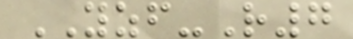YZF-R7
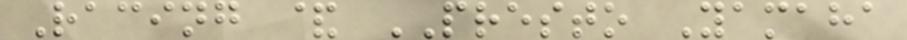Racing & PRESTO Yamaha
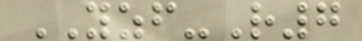YZF-R7
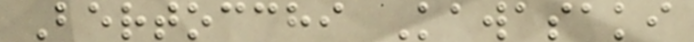Bertocchi Kawasaki
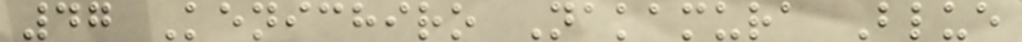47 Kenichiro Nakamura Blue
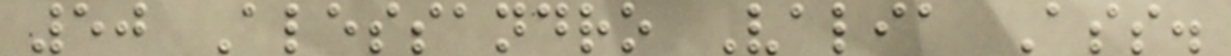50 Alessandro Valia Ass.
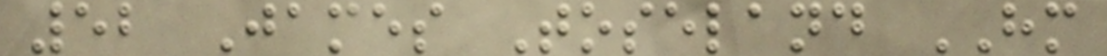52 James Toseland HM
